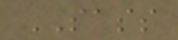SASS
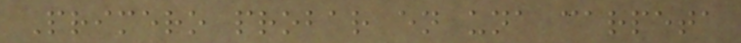Primero probar en una carpeta
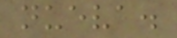nueva.
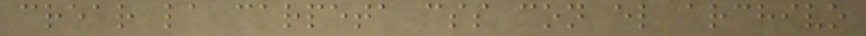crear la carpeta css con el archivo
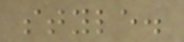style.
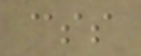css
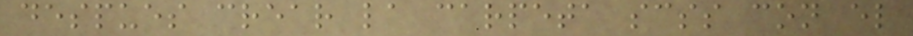despues crear la carpeta scss con el
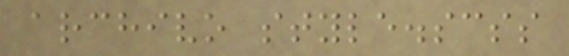archivo style.scss
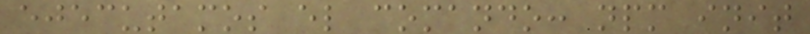ejecutamos el comando: npm init
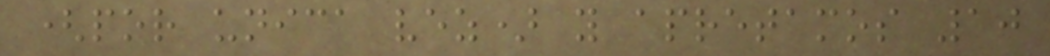(por unica vez) y apretamos 10
